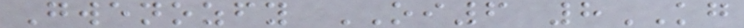Gwenozfy OI6 8KG
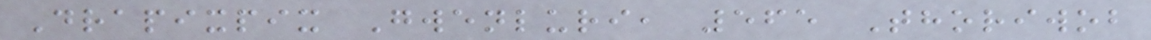Drapixpix Gwenluri, 565 Thoriwob
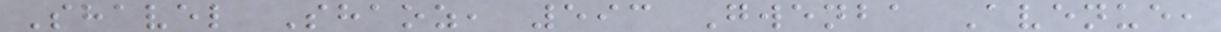Shavel Shaoz, 593 Gwenba Avenue,
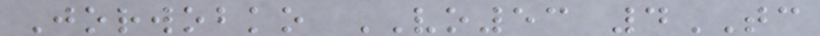Jorwobko VO53 4TC
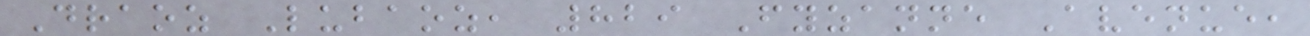Draoz Lubaoz, 829 Fyzanne Avenue,
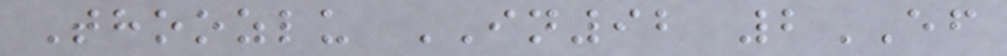Thoozlu IN92 2EF
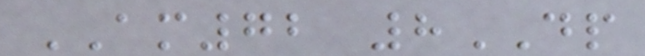AM72 8DP
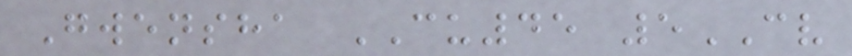Gwensha CU45 5CV
